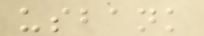usbank
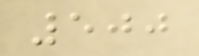500
